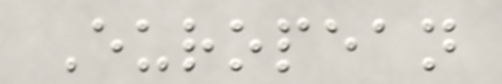European
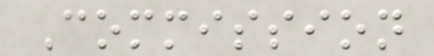Commission
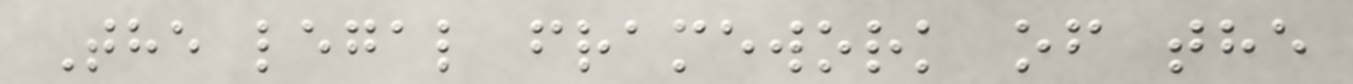The legal framework of the
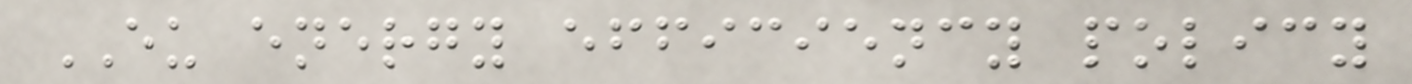EU energy efficiency policy
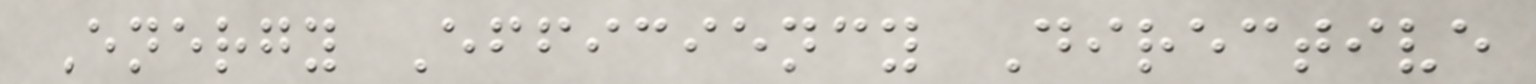Energy Efficiency Directive
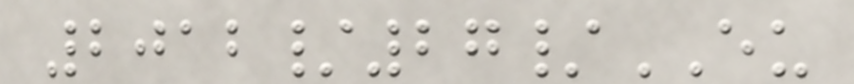2012/27/EU
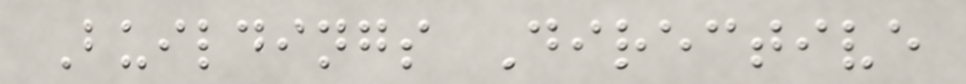Buildings Directive
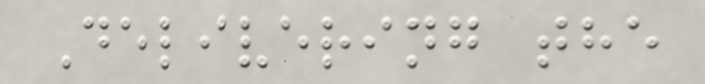Delivering the
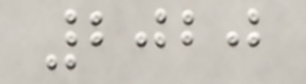2020
